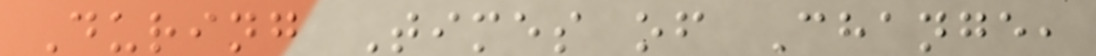During Times of Change,
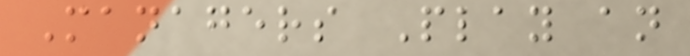Managers Play an
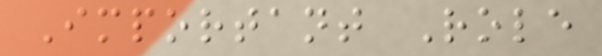Important Role
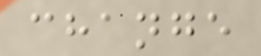change
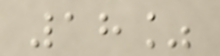18%
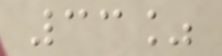33%
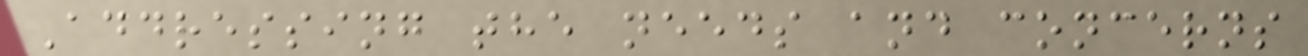Addressing the needs and concerns
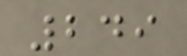249
